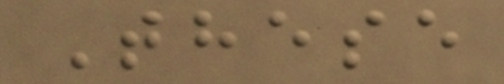These
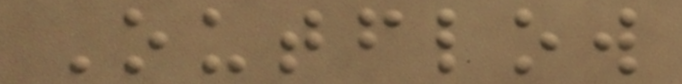Outflow
